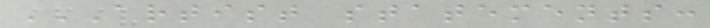ARTIST STATEMENTS:
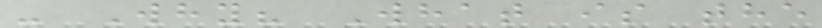- Why? What is the
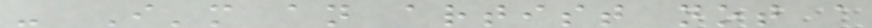- I'm an artist not a
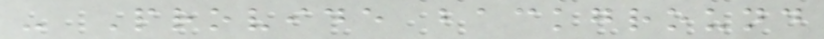- Provide background
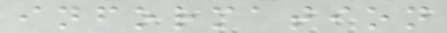information
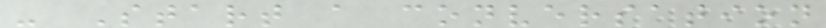- Start a conversation
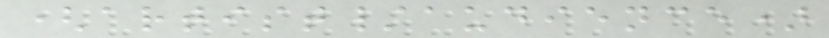(artist/audience)
